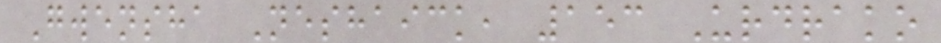Gwensha Neshaick, 153 Urdrako
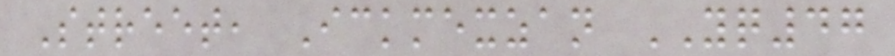Street, Ickmexzan YQ47
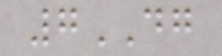7DG
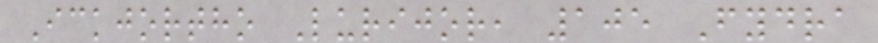Ickjortho Lurijor, 105 Fydra
